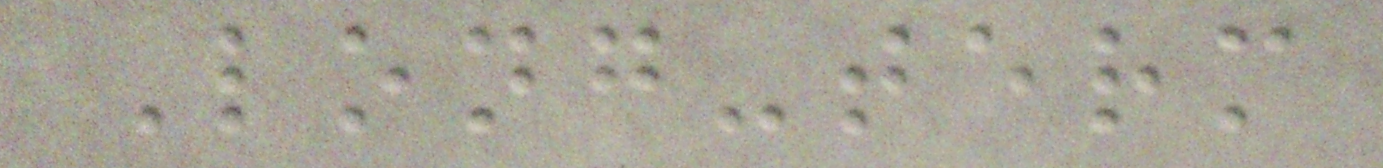Long-term
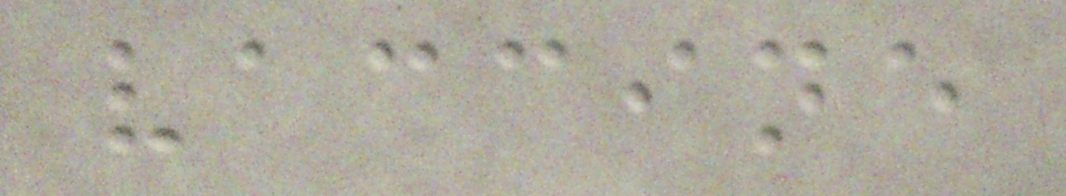vaccine
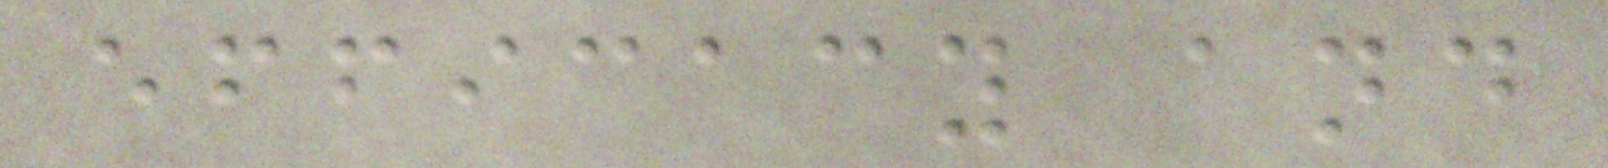efficacy and
